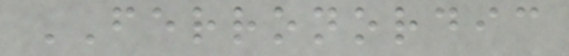FERRONORDIC
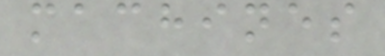machines
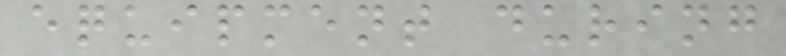equipment during
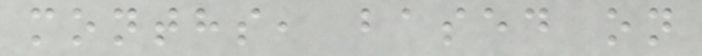months, based on
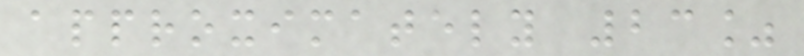approximately 23%
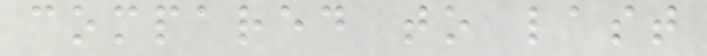compared to last
